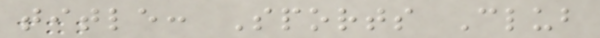title: Sports Club
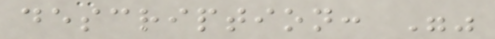description: ""
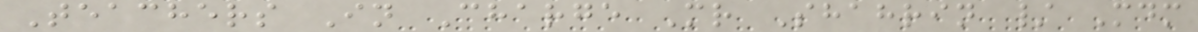Teachers In Charge Mr Shahrin / Mdm
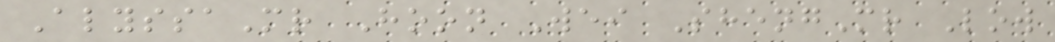AlyssaMr Hoon Wei ShengMr Low
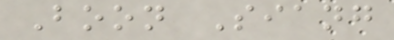Boon Siang
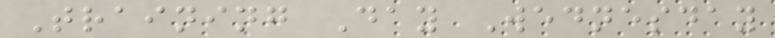Training Day Wednesday
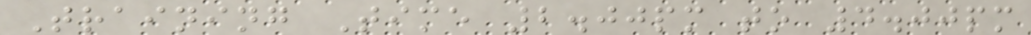Training Time 2.00pm to 4.00pm
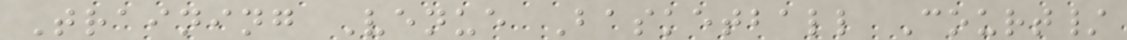Training Venue Basketball Court/
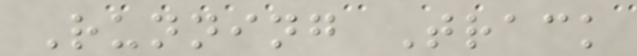Running Track
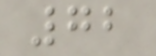72
